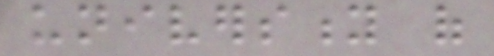university of
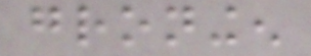groningen
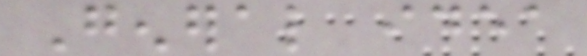General idea
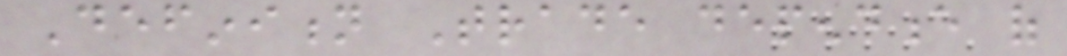Definition Trade dependence of
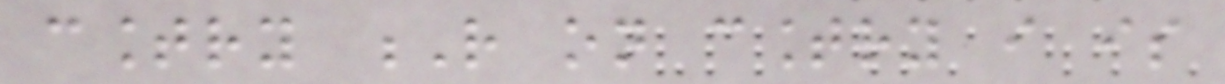country R on country i is
